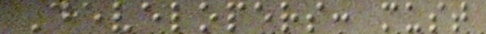Developers: must
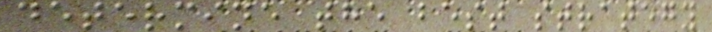determine the best strategy
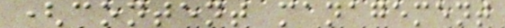(content management
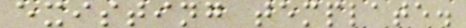existing template.
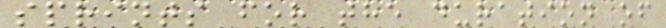sprints for the duration of
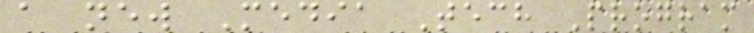a new Media Tech Program
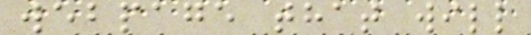webpage that will
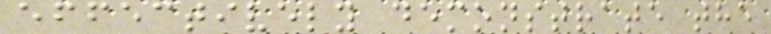effectively demonstrate the
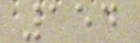154
